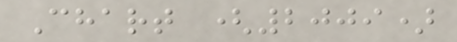Chart (2009)
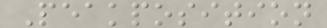Peakposition
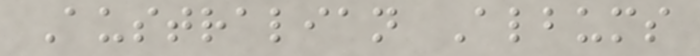Australian Albums
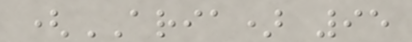(ARIA) 95
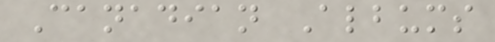Canadian Albums
